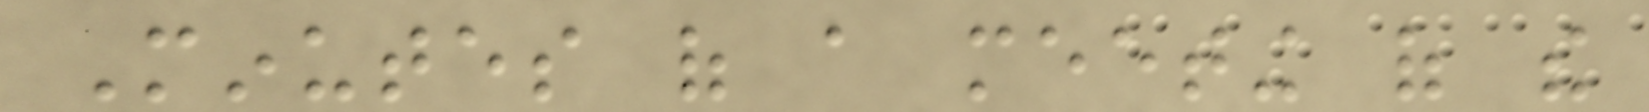Minutes of a meeting of the
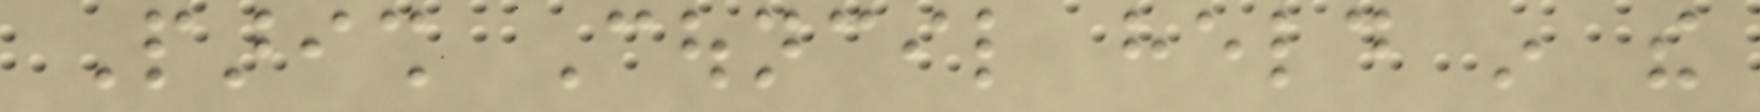Parish Council held in the
